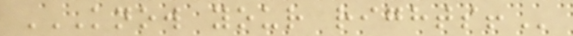KNOW YOUR RIGHTS!
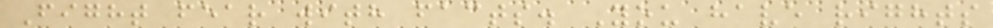Fight fear with facts. You have rights
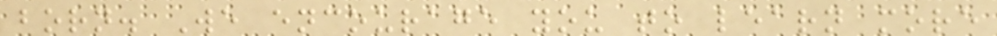born. We encourage you to learn more
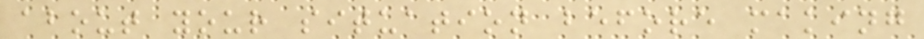about your situation before making
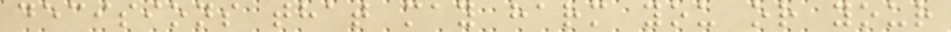decisions that may harm you or your
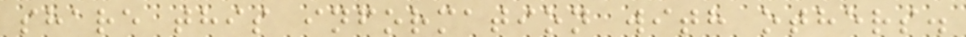share this information with others.
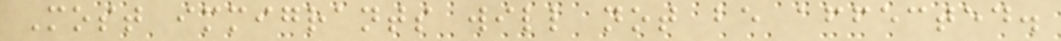Most immigrants will not be affected.
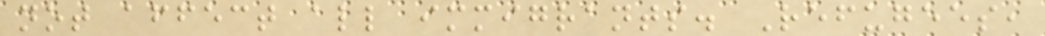not affect all immigrants. Refugees,
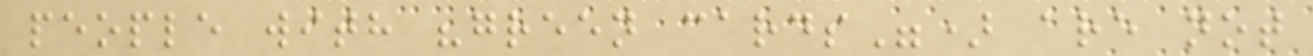people with "green cards") are not
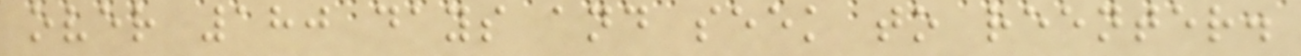over 180 days and seek to reenter.
